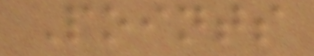Points
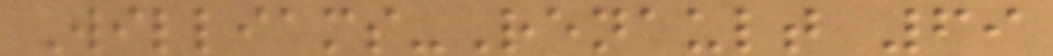Williams-Renault 69
